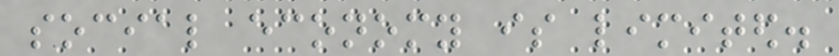social economy is limited.
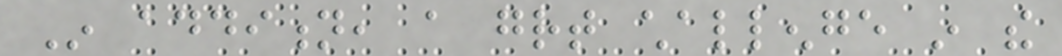In addition, a great challenge in the
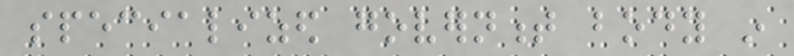specialized government body in
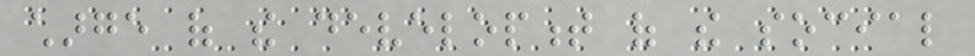charge of the development of the social
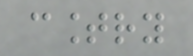country
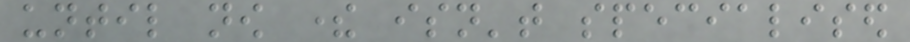until now there isn't specialised
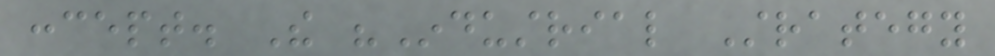concept. The "Industrial Strategy
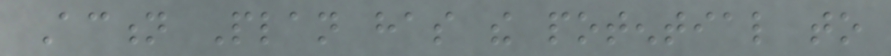Action Plan has the potential to
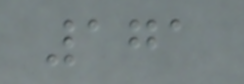171
